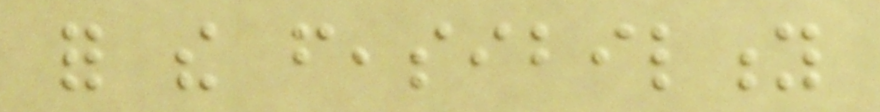for the feasibility
